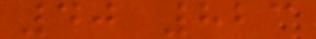40 823
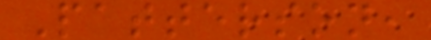Patterson,
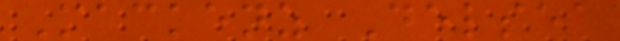Mackenz Delsea
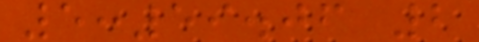5:59.06 2
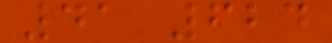41 624
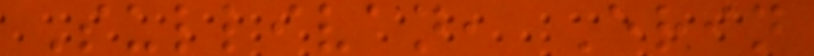Sullivan, Erin
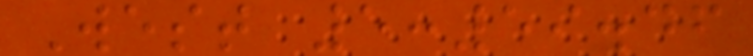West 5:59.46
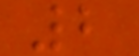2
